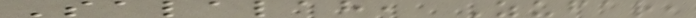Salalah, Zufar,
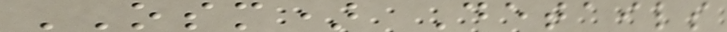OSM) Details
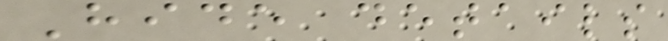Hide details
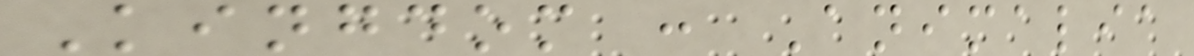Kingdom : Animalia
